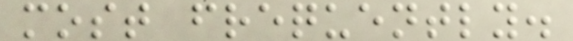most frequently.
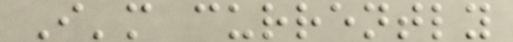I'm currently
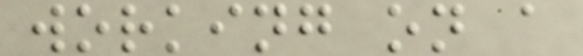working on a
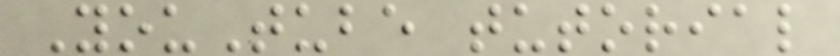YouTube tutorial
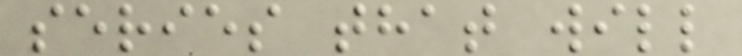series that will
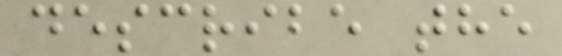describe the
